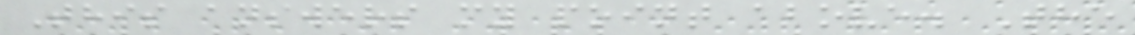This answers my point above. The
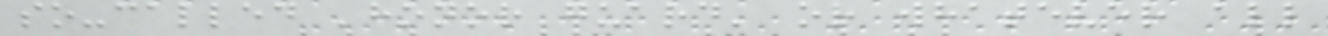so-called 'honor guard' or whatever all
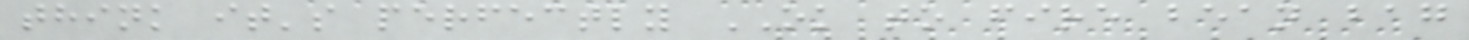think it's perfectly OK to fire bean bag
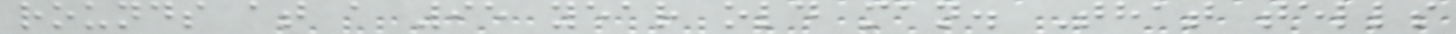rounds at a 95 year old man. That tells
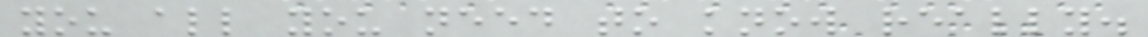you all you need to know really.
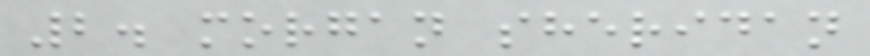2. morgan sheridan
